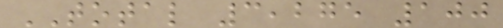TOTAL 3,275 100
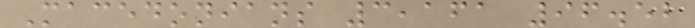Macedonians 3,161 96.52
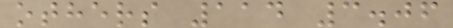others 114 3.06
